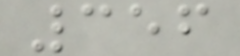356
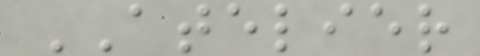ATELIER
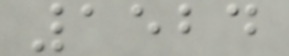1524
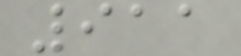911
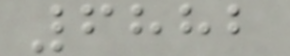6882
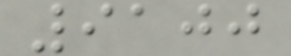9100
